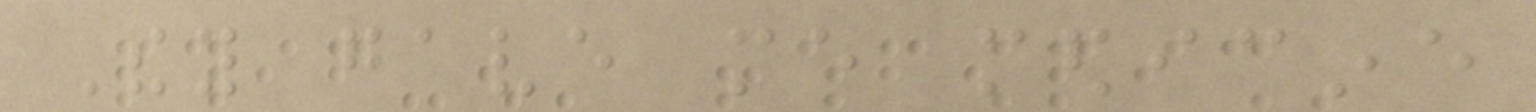They gave me medicine
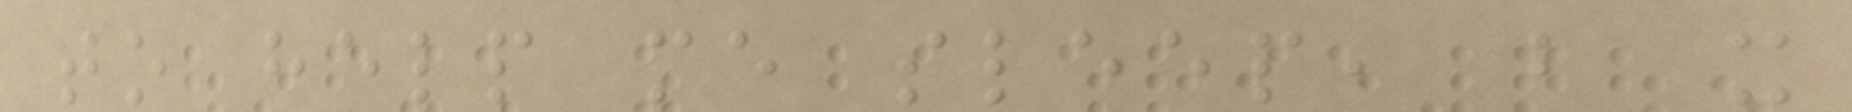to help me sleep, but it
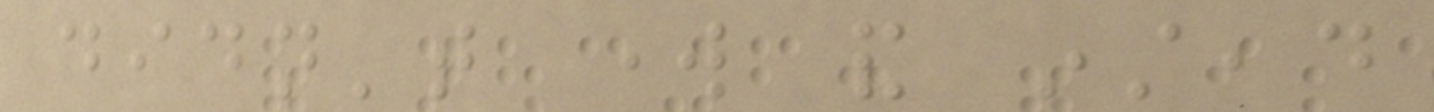didn't work and instead
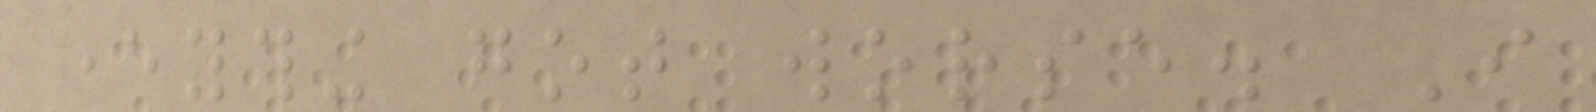everything got worse. I
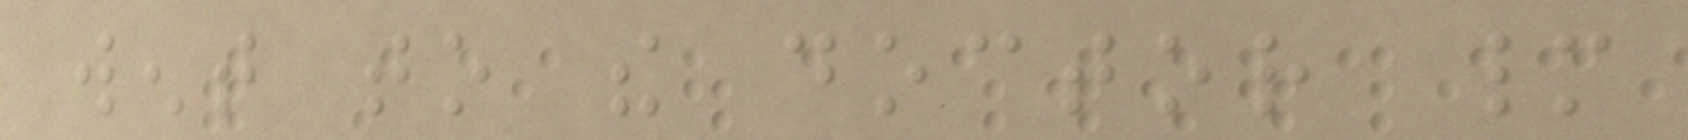went to the doctor many
